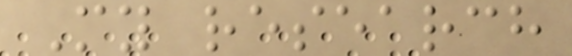My research
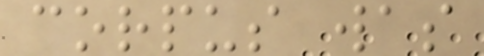corpus was
